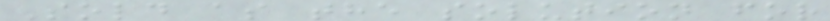Sold as the solution for
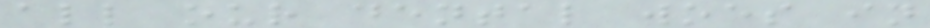all our dental woes in
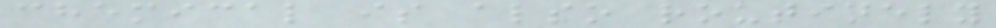chemical is also routinely
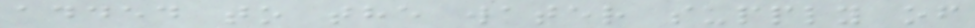added to the water supply of
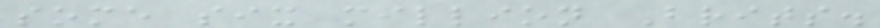some six million Brits.
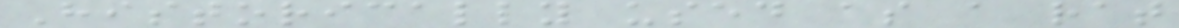Historically used as a rat
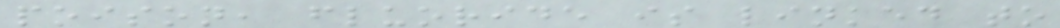poison, fluoride is linked to
